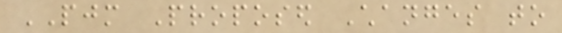PJM Proposed Changes to
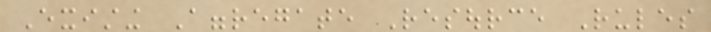Existing Aggregate Resource Rules
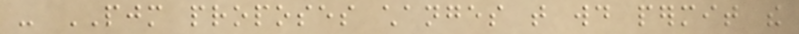- PJM proposes changes that would permit the
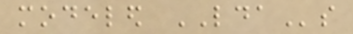modeled LDAs
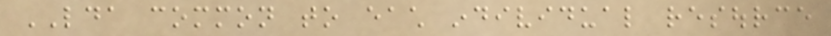LDA common to each individual resource
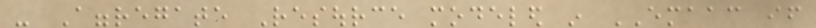- Aggregate Resource modeled in EMAAC if
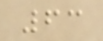63
